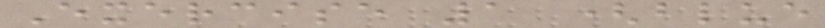Exercise 1 (blue
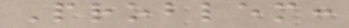Problem:
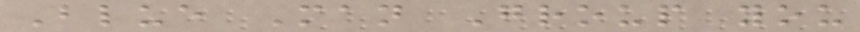Blue Man Group you
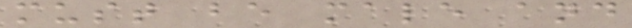must be male and
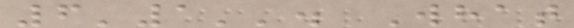6'1''. What
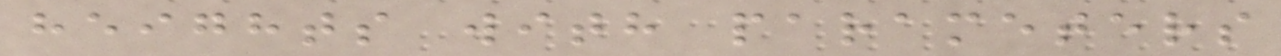heights with parameters
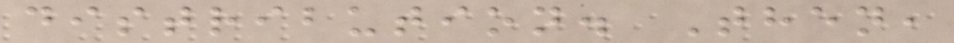distribution. Then,
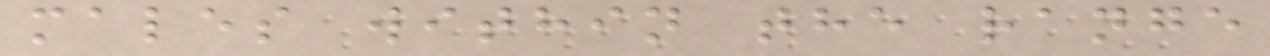males within the range
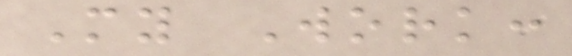My Work:
